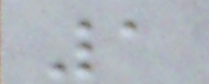1
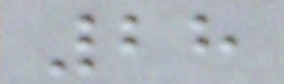28
